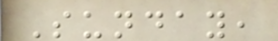Sunday,
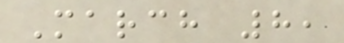March 8,
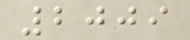2009
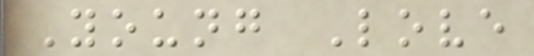Young Love
